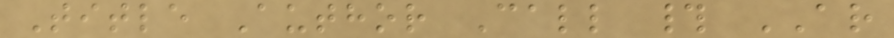Title Author Call # AR
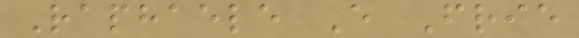Raphaele E Frie
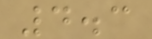4.3
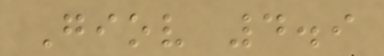Giov 4.9
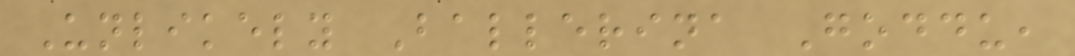Unlikely Ballerina Goddu,
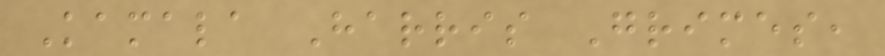Kamala Harris Grimes,
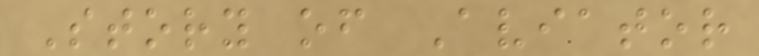Story of Aviator
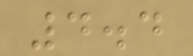4.4
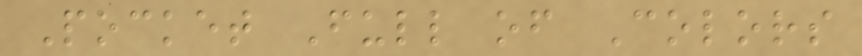Pocket Full of Colors
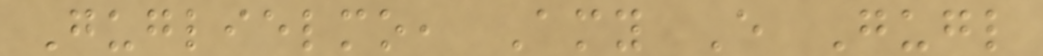Guglielmo, Amy E Gugl
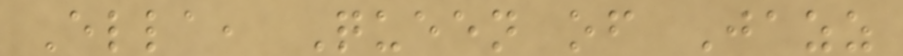Ella, Queen of Jazz
